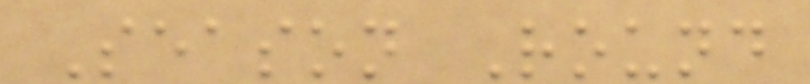Season Round
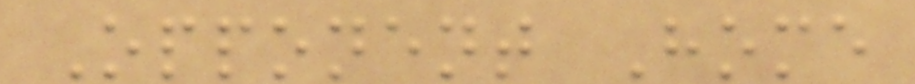Opponent Home
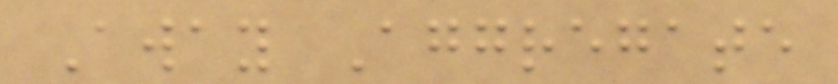Away Aggregate
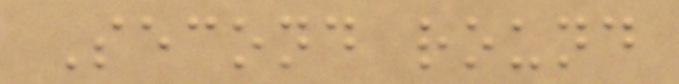Second round
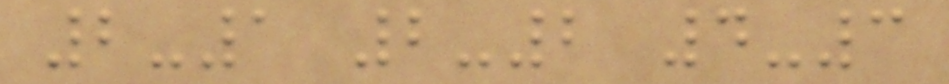2-1 2-2 4-3
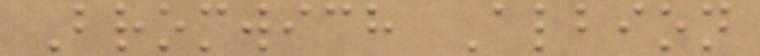Bromwich Albion
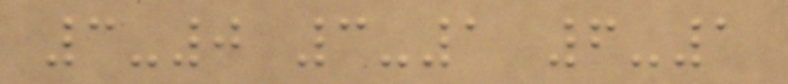3-0 3-1 6-1
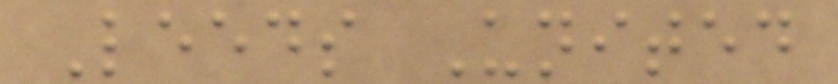Leeds United
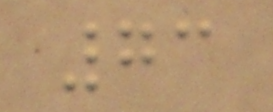73
